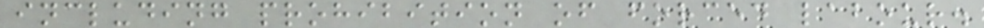including prohibition of forced labour.
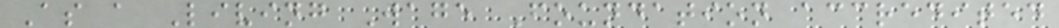As a Living Wage Foundation accredited
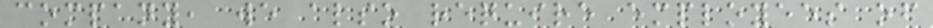company, we also require employees of
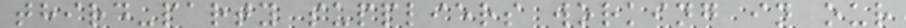third-party suppliers working in our
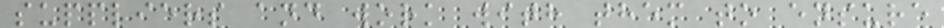suppliers and work with them to ensure
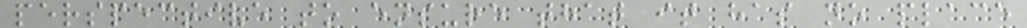perspective to ensure that it has no place
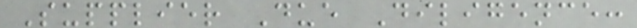Supplier Due Diligence:
